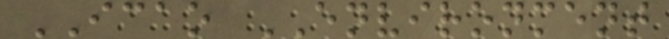ICAO ENVIRONMENT
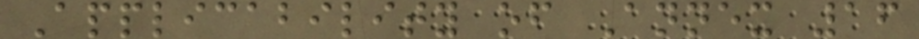Applicability of Annex 16
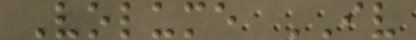Volume IV
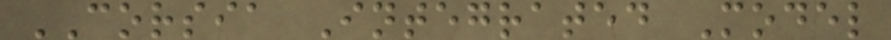CORSIA Integrated Model
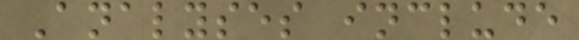Analyses include
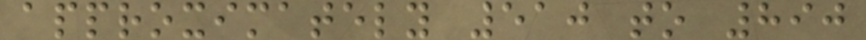approximately 510 to 890
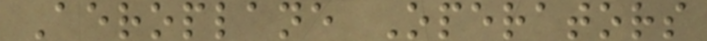Aeroplane Operators
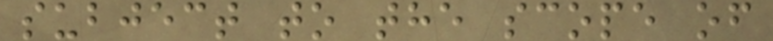subject to the scope of
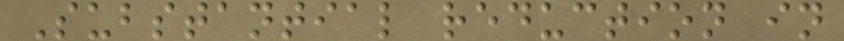Substantial reduction in
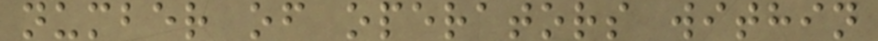number of operators within
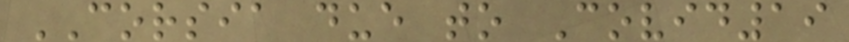CORSIA due to Covid19
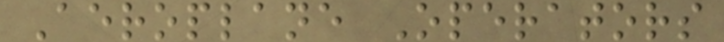Aeroplane Operators
